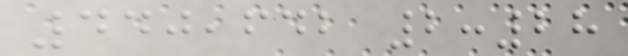440,642 2:28
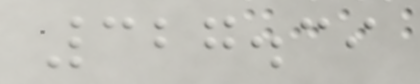327.39
